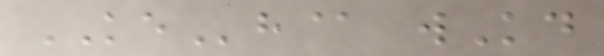KEh@ wKd
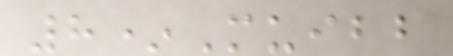8*Muibb
